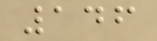146
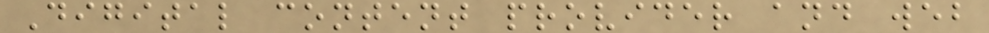Digital content provider and web
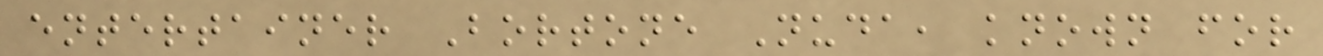entertainer Bortone Nuda, known for
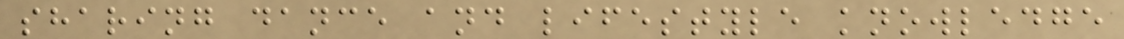sharing dance and lifestyle knowledge
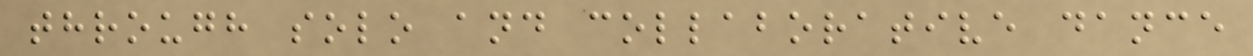through solo and collaborative dance
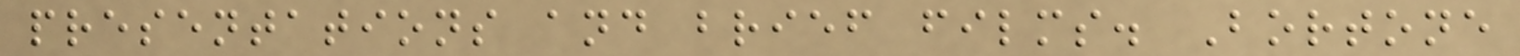presentations and brief films. Bortone
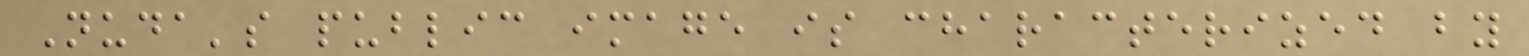Nuda's public image is characterized by
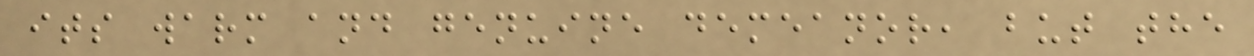its warm and genuine demeanor, but the
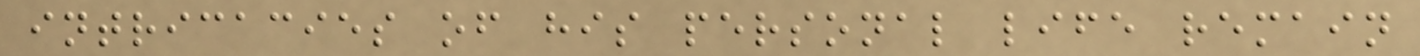intricacies of his personal life remain
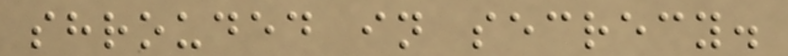shrouded in secrecy.
